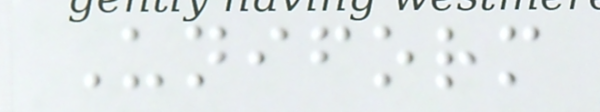Uniform
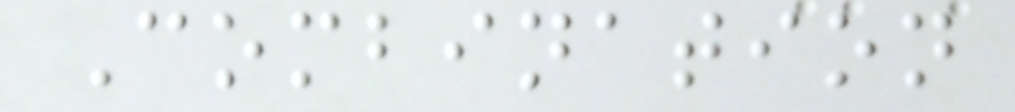Combination
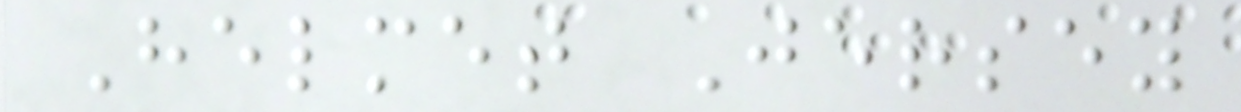Helmet Jersey
